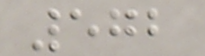572
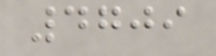4709
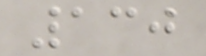130
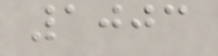1003
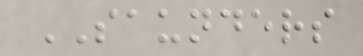SAUNDERS
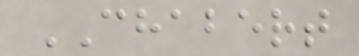CHABERT
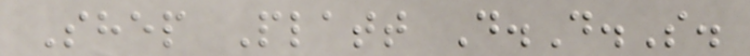Shep Platt D.D.S.
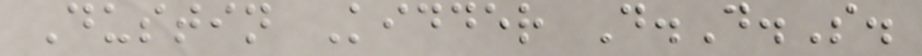Dustin Kidder D.D.S.
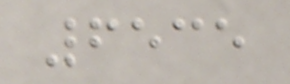6535
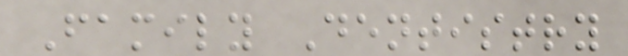Family Dentistry
